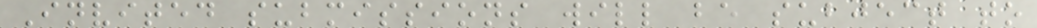Invited submissions will be subject to
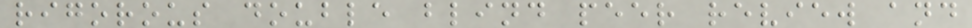rigorous double blind peer review and
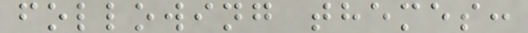following themes:
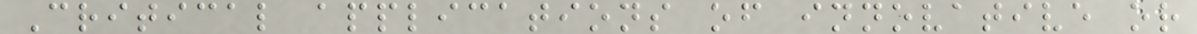Critical applications of innovative or
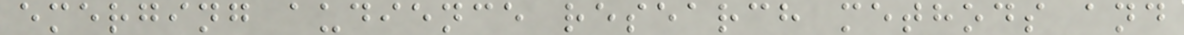emerging audience research methods and
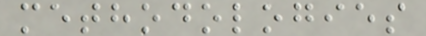methodologies
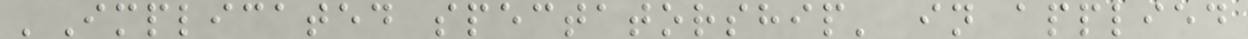'Implicated spectatorship' in applied
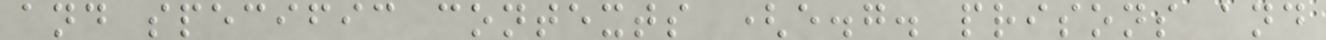and specific contexts (e.g. prisons and
